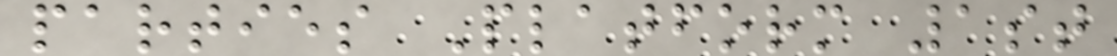parties Platform 1st
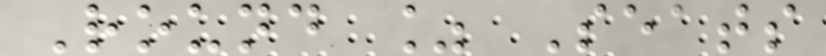Round % Seats
